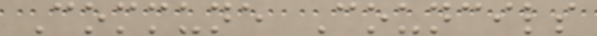Commune Councils
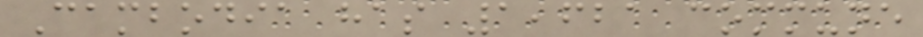Cambodia has 1,621 commune
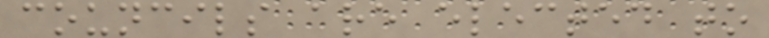councils are elected to
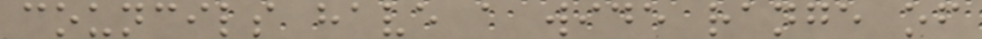councils have a wide range of
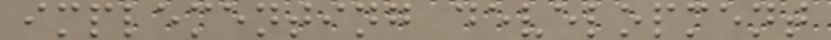implementing development
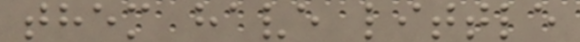them have little
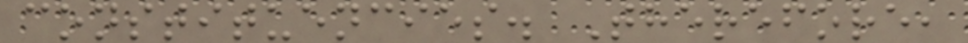constituencies. Therefore,
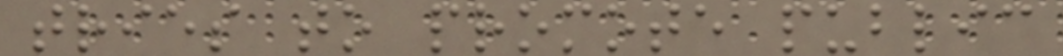tries to promote public
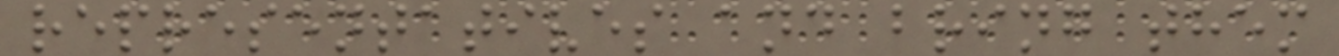representatives and bring them
